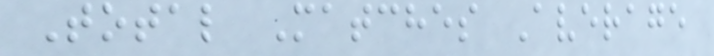Total Matches Average
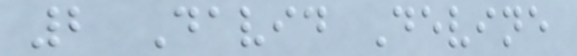2 David Devine
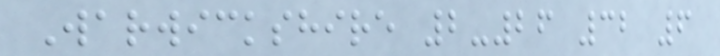Warwickshire 2-26 32 6
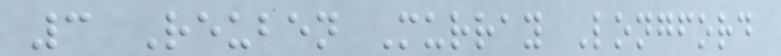3 Reuben Murray Longford
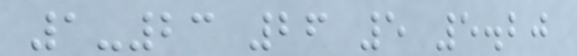1-23 26 5 5.20
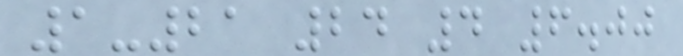1-21 24 4 6.00
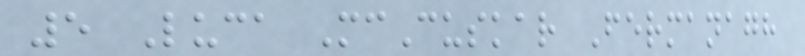5 Luca McCuskar Fermanagh
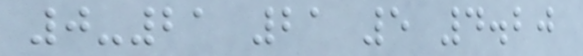0-21 21 5 4.20
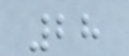28
